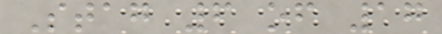Stag 6 of 17
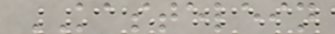KASTELEIN
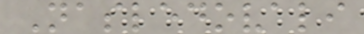Nasledovali
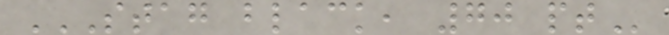STAG BLACK, 70 PT
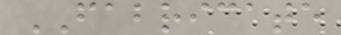FABRICATE
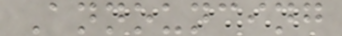Announcing
